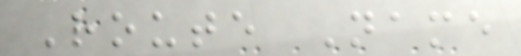Route Name
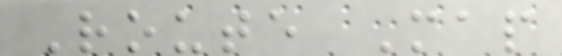Route Map
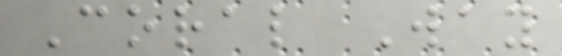Coral Way
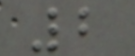2
